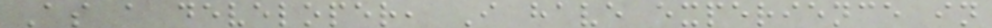As a developer, I have experience in
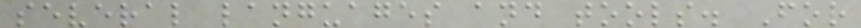several languages and tools. For
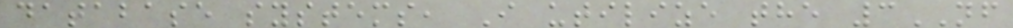database systems, I utilize the 3NF
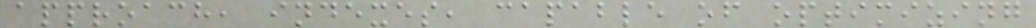approach, indexes, capable of optimizing
